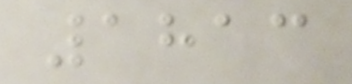1813
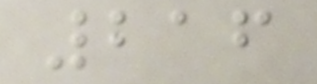216
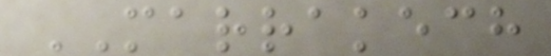MARRAKECH
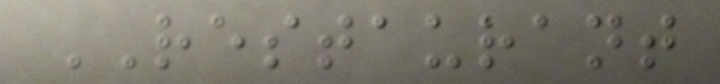RESTAURANT
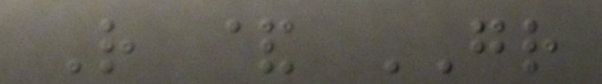R & GR
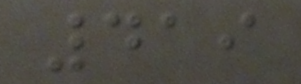419
